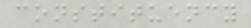constituency
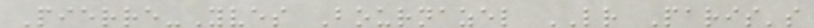Pierre-Yves Bournazel LR Paris's
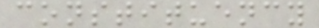constituency
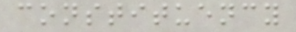constituency
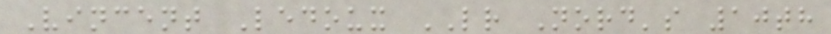Vincent Ledoux LR Nord's 10th
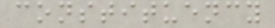constituency
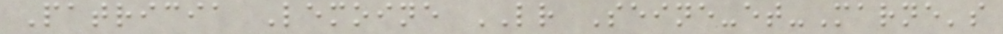Patricia Lemoine LR Seine-et-Marne's
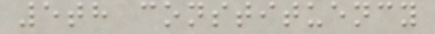5th constituency
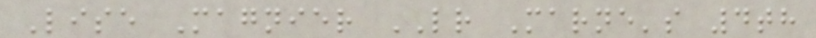Lise Magnier LR Marne's 4th
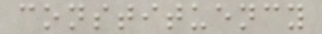constituency
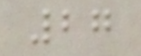27
